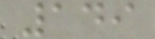149
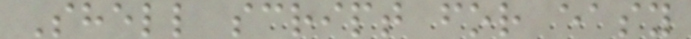Shell script for easy
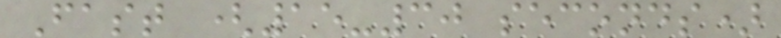Fast (15-30 seconds)
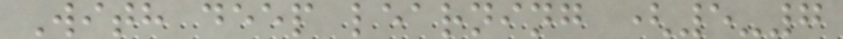With deep learning (5-7
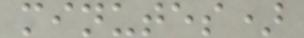minutes)
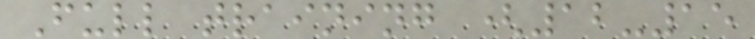Full training (12-15
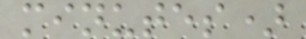minutes)
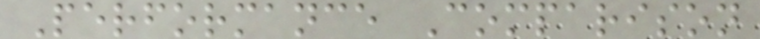Performance Comparison
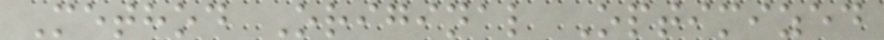Method Original Optimized
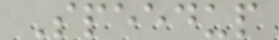Speedup
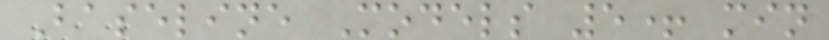Baseline Models 5+ min
